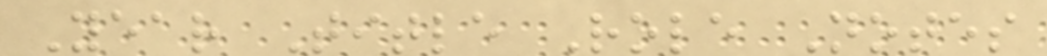Year Title Role Notes
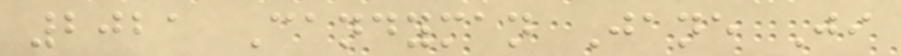2021 Candyman Jane Ji
